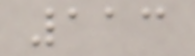113
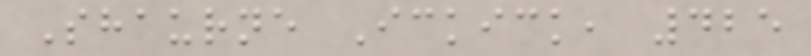Shaurne Ickick, 425
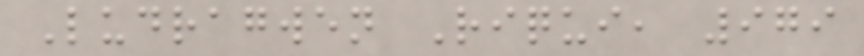Ludragwen Riqui, 979
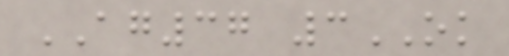AG37 3OK
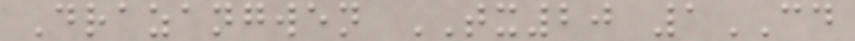Drazangwen TX20 1CD
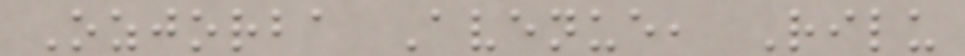Ozjorba Avenue, Rilu
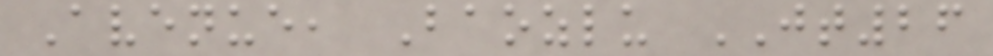Avenue, Baozlu JT26
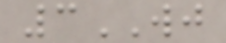3WJ
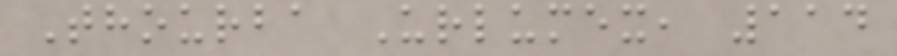Thourba Urlumex, 114
